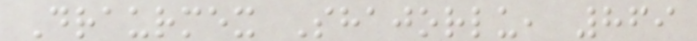Draurmex Shajorlu, 869
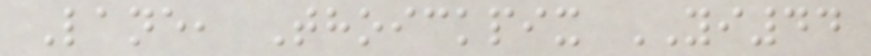Lane, Thoickpix YI44
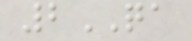2QA
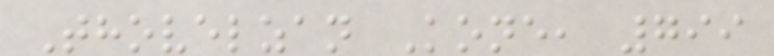Thovelzan Kone, 799
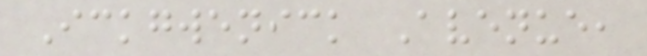Ickgwenick Avenue,
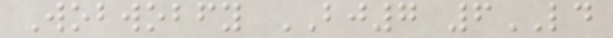Wobwobfy BJ7 6LD
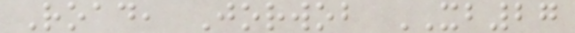Road, Jorwob XB27
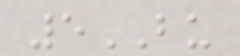5BU
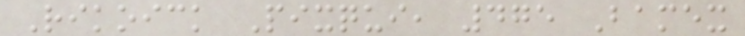Rikoick Pixqui, 475 Bamex
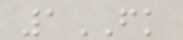1FK
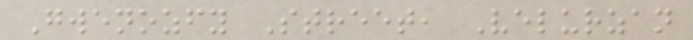Gwenozfy Street, Velurzan
